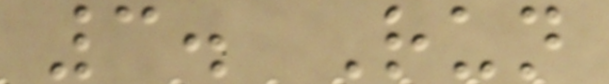3. Run
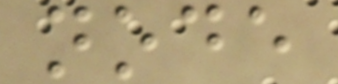node
